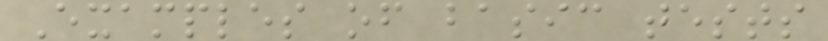Examples of basic tests
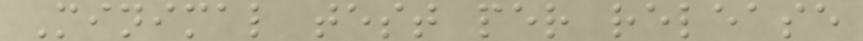Minimal test per release
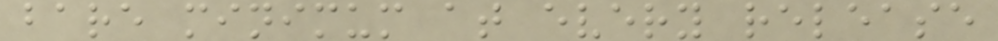bare minimum at every release
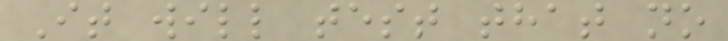It will test that no
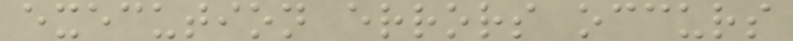execution errors occurs
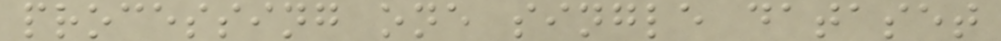processing one single dataset
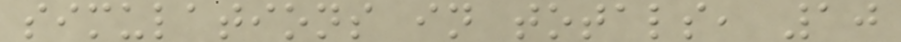simulations in totals, 10
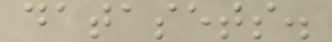datasets.
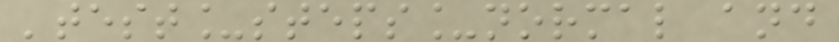'test_steps_normal and
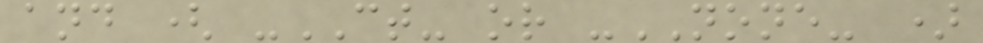and ( -CT- or -NONE- )
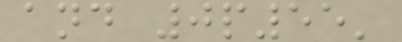and 0p55'
